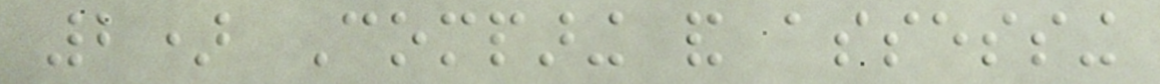2) Comparing and assessing
